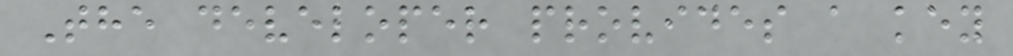The developer provides a key
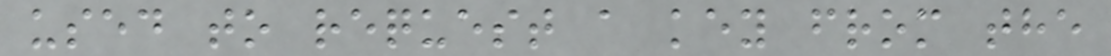used to request a key from the
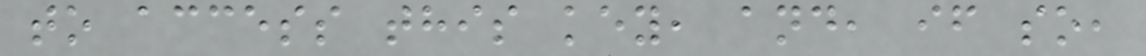to access this key, and, if so,
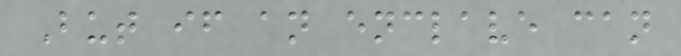But if an enclave can
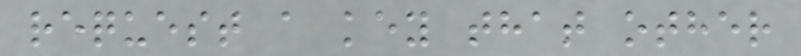request a key that other
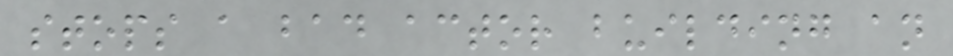stops a bad actor building an
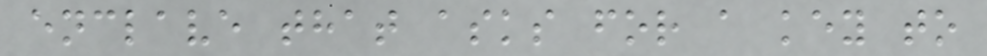enclave that asks for a key to
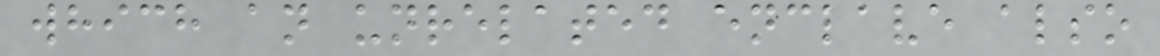which an unrelated enclave also
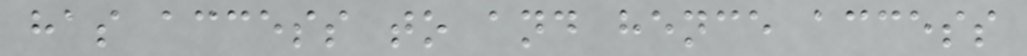has access to and hence access
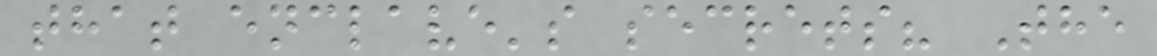that enclave's secrets? The
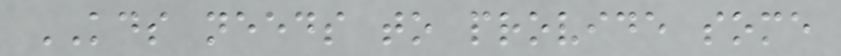KDS needs to provide some
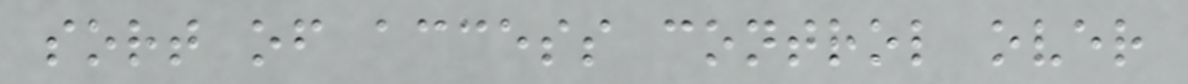sort of access control over
